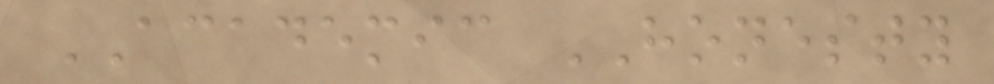ACADEMIC HONESTY
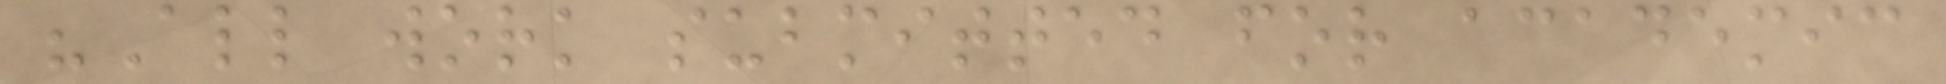"All work submitted for academic
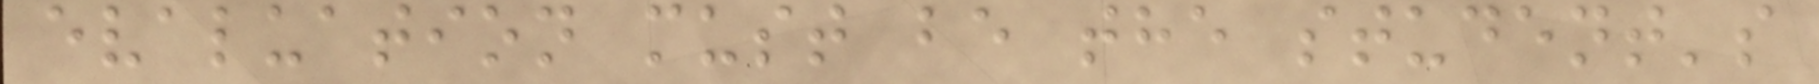evaluation must be the student's
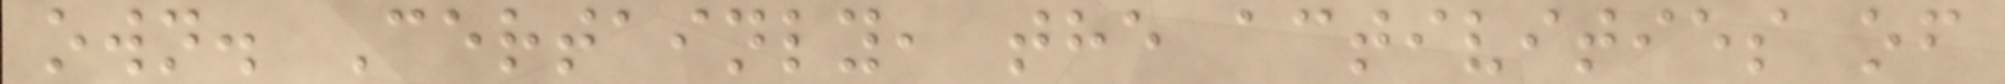own. Certainly, the activities of
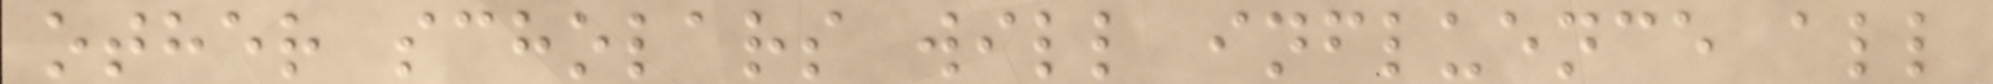other scholars will influence all
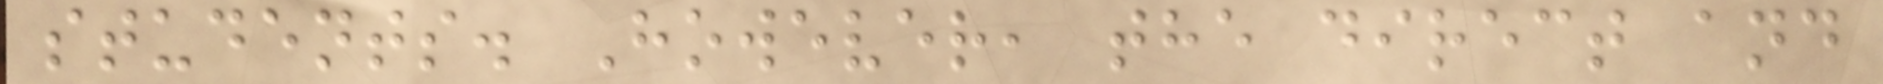students. However, the direct and
